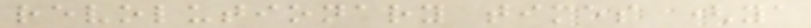revolutionary times (ya
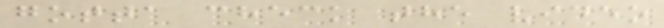gotta check the video
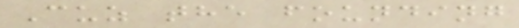Cuz the founding
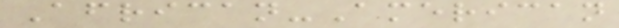African-American
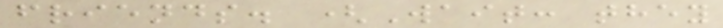friends. (Wait: they
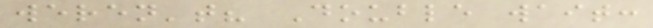weren't? Double wait:
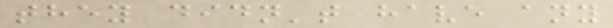they didn't have any
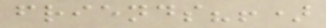friends?!)
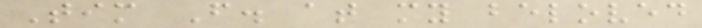Tim F. at my beloved
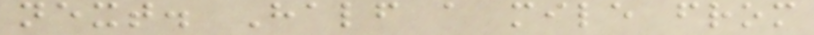next. Half a mile from
